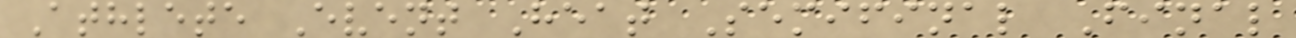Athlete Event Heat Semifinal Final
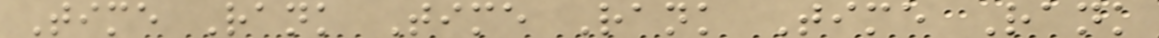Time Rank Time Rank Time Rank
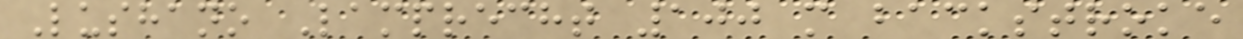Lushano Lamprecht 100 m backstroke
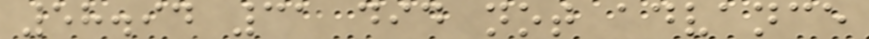58.94 31 did not advance
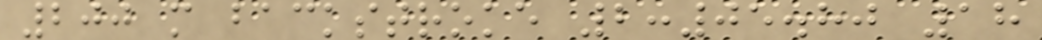200 m backstroke 2:05.80 18
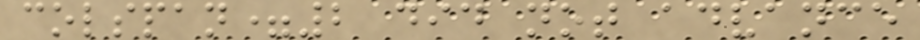colspan=2 did not advance
